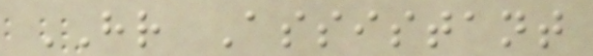HR Assistant
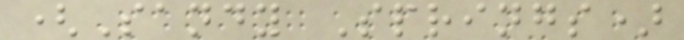(Sandy Springs)
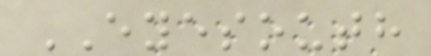EYESOUTH
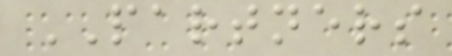PARTNERS
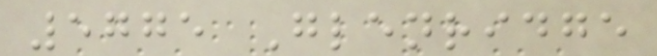5775 Glenridge
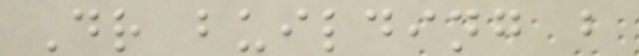Dr building b
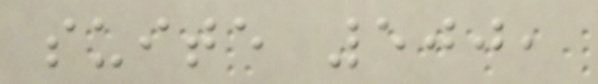suite 500,
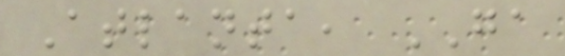Atlanta, GA
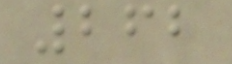262
